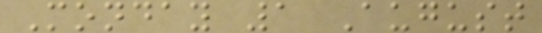Monday 1 August
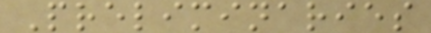Preliminaries
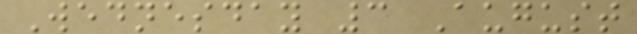Wednesday 3 August
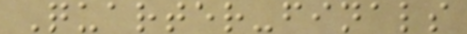Quarter-finals
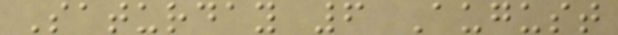Saturday 6 August
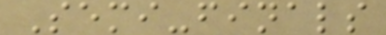Semi-finals
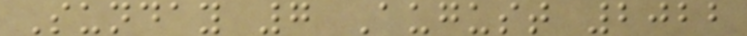Sunday 7 August 2022
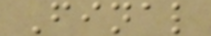Final
